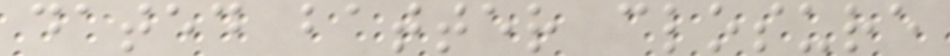dated batter closure
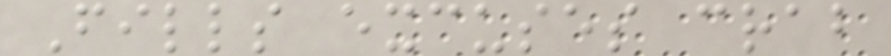Fills excuses crab
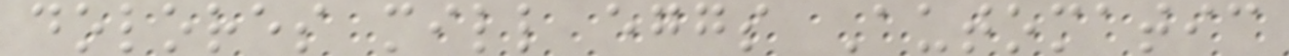dolores mill eggs Automatic
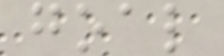goal
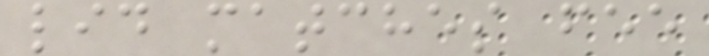lid matches fee
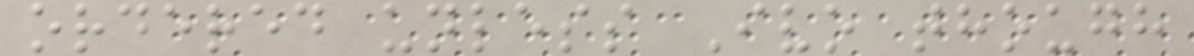ordered unless Ivo though
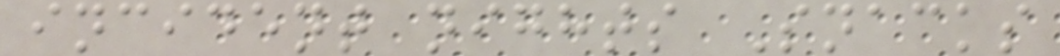incident nights Snacks
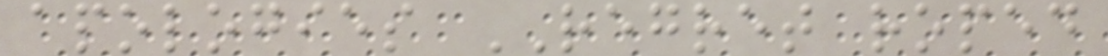apologies REGRET roped
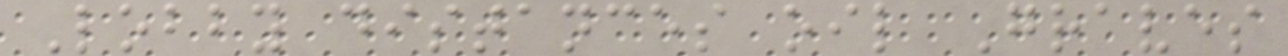Lobby distances oil Graves
